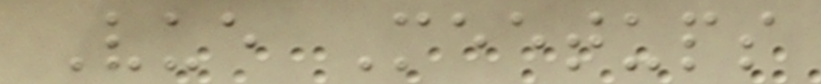Vue Meetups
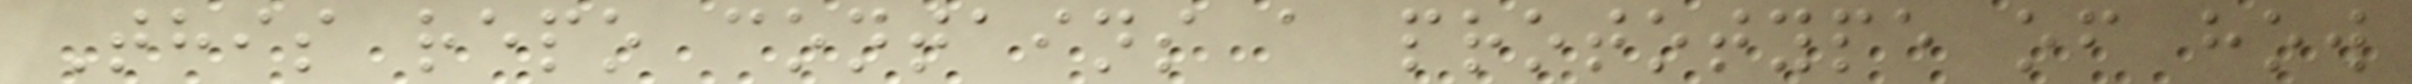This repo contains a prototype of how
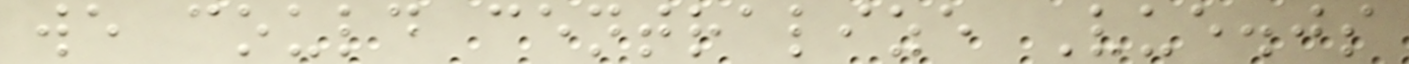we could centralize Vue.js
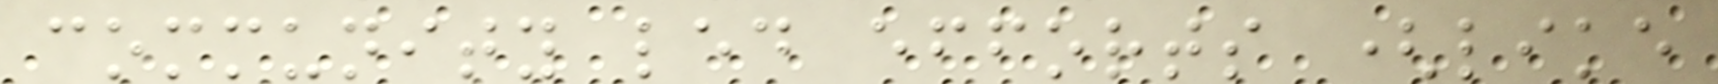community led efforts (like
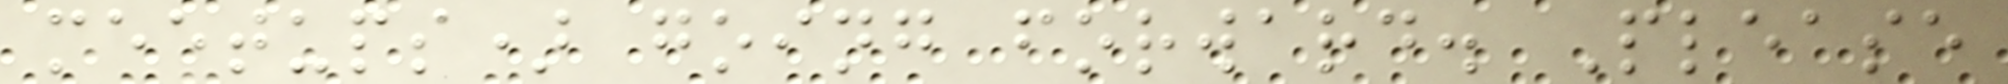meetups) going forward. Please
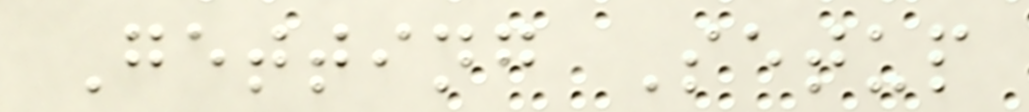Getting Setup
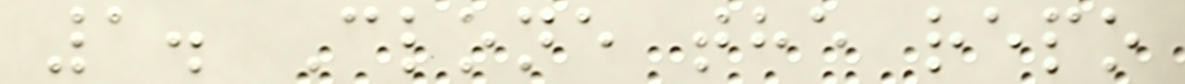1. Clone the repo
